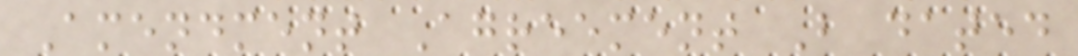Amendment Agreement B dated
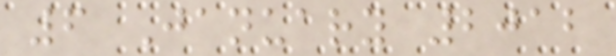6 January 2012
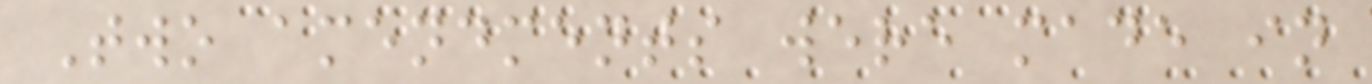Two amendments were made in
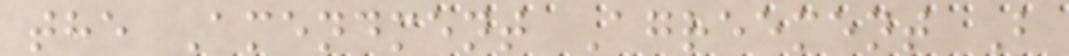the Amendment Agreement B
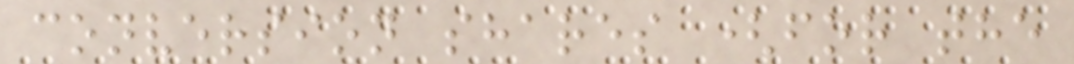conversion shares (for the
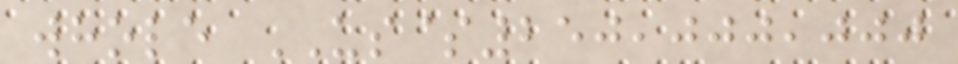whole US$250,000,000
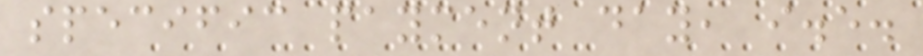specific payment day, i.e.
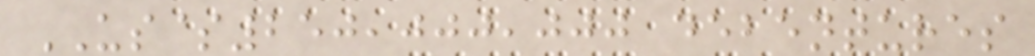US$250,000,000 debentures
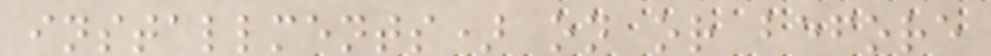installments) on or before
